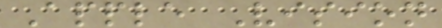Apple Vision
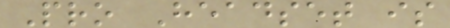Pro Headset is
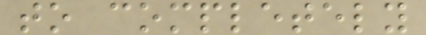to completely
